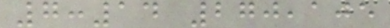7:14 270,105
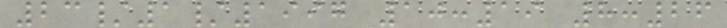23/1/1997 10:19 8:26
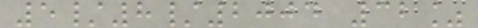5/8/2004 32%
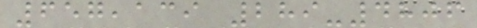657,139 289-4806
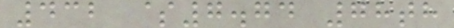432 $7.74 78th
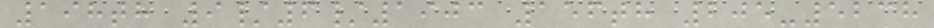198th 9/6/1903 156th 205-5238
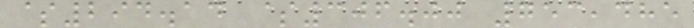$294.14 $306.00 753,485
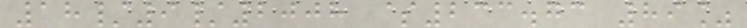18/9/2008 $233.73 89%
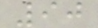90
